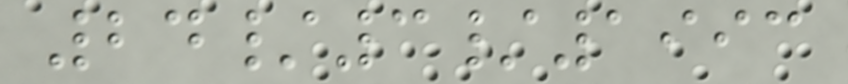24/3/1993
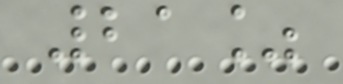21%
